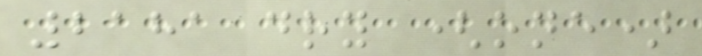2181 dry (one)
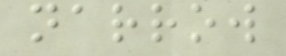narrow
